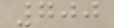700
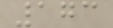173
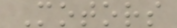Motors
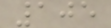105
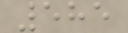585
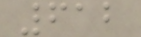612
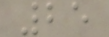25
